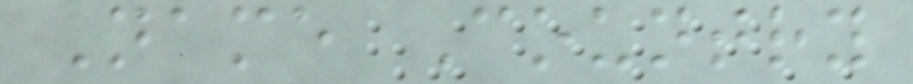Name Country
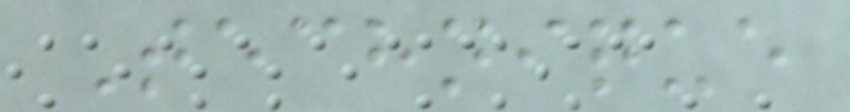Technique
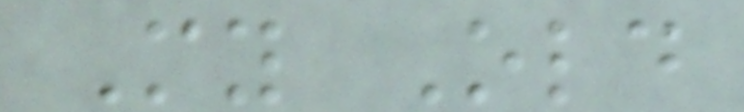My Old
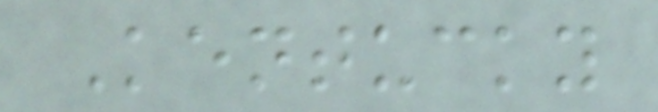Kentucky
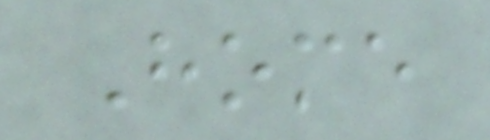Home
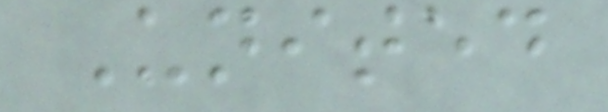United
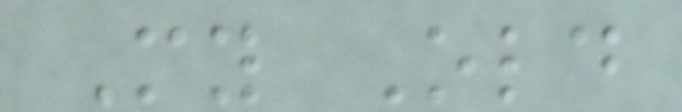My Old
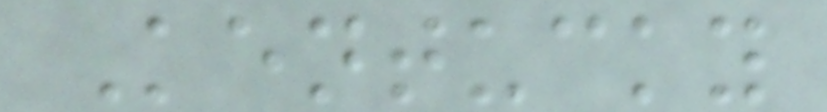Kentucky
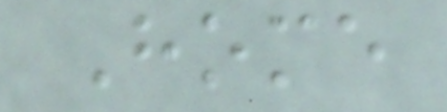Home
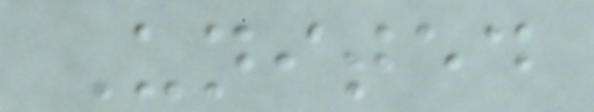United
